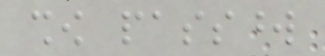show password
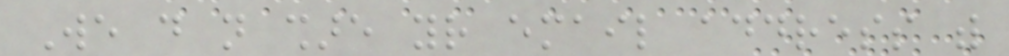We do not share your email address with
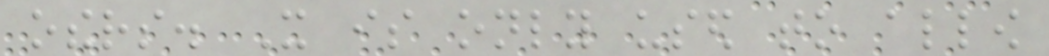others. It is only used to allow
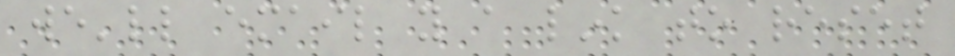we'll email you a link to reset
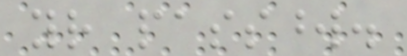your password.
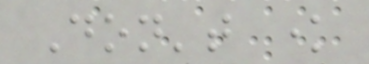Don't know
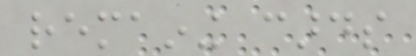remaining cards
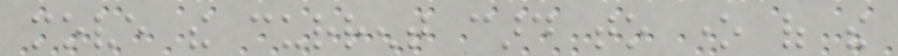move the current card to one of the
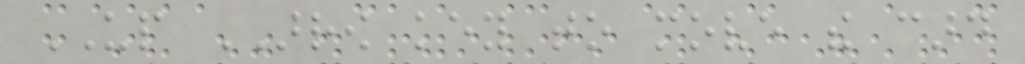UP ARROW key to move the card
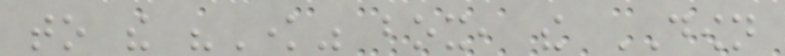to the "Know" box, the DOWN
